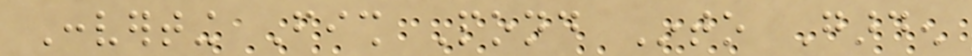Converting Fish Pond Into Garden
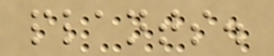plants.
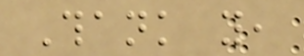Thank you,
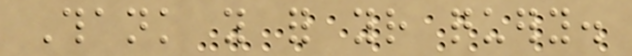Thank you for your query.
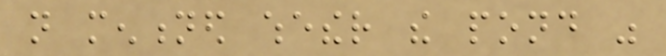not mentioned whether the pond was
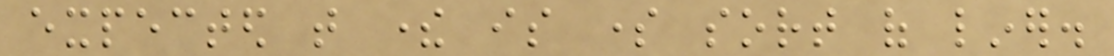expected that there is some sort of liner.
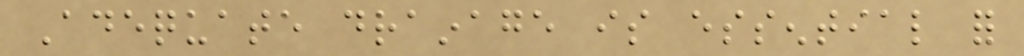Adequate drainage is essential for
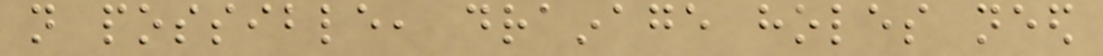not possible, drainage holes need
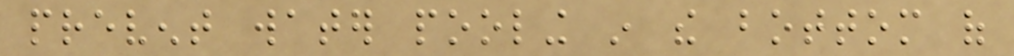prevent water pooling in the bottom of
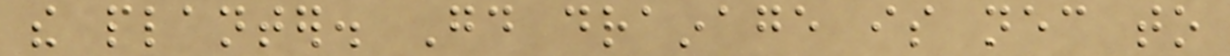the planter. Good drainage is necessary to
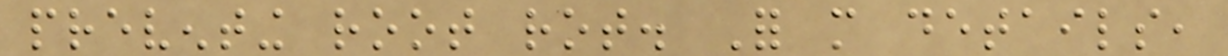preventing root rot. For more details,
